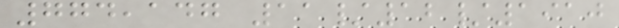774,147 11/12/1910
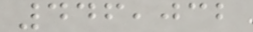446,032
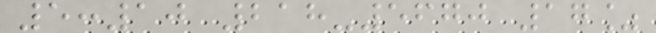5:10 218-5670 17%
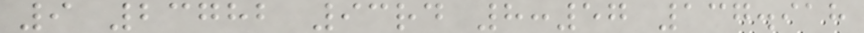9 23782 93rd 8:57 137.918
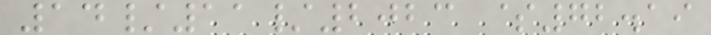14/11/2023 $72.19
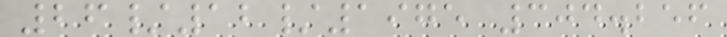26/12/1975 304.256
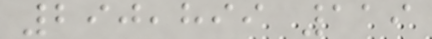290,899 119
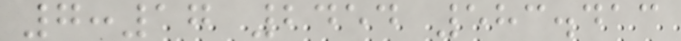7:17 2454 583.413
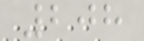208
